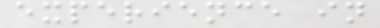experience in
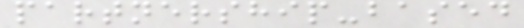partnership-based
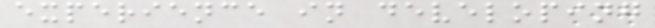experience in developing
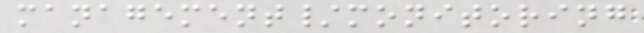management/monitoring
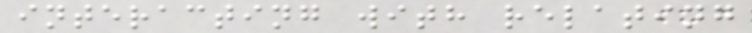interacting with relating
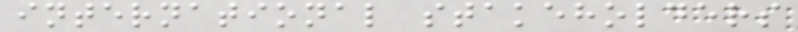international stakeholders
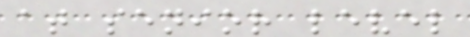at senior level
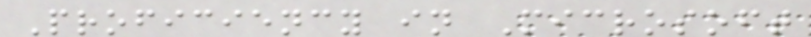Proficiency in Microsoft
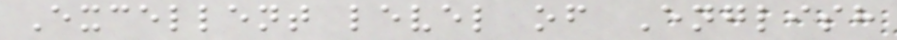Excellent level of English
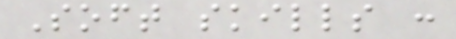Soft skills :
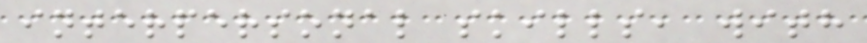interpersonal skills, with
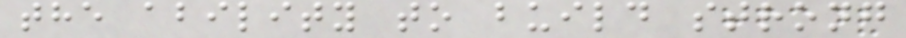the ability to build strong
